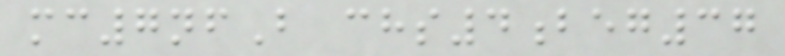mc7nfB chs4beg37
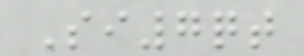Si7qt
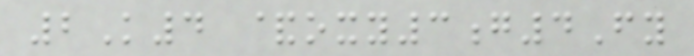2K4 &oxy3g4Fy
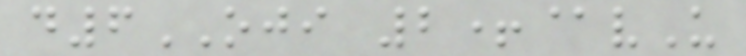d6OJI 2+@vU
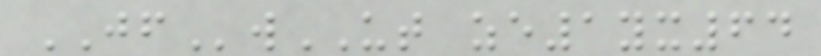JFwUT ze1yx64
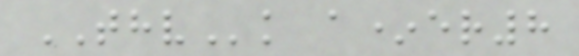THVk a*er8
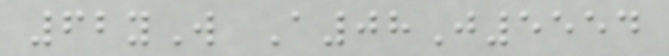62yW A08J5554
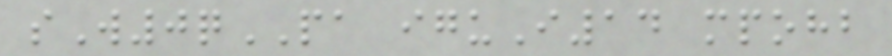sW0qPA iguI14 mpohb
